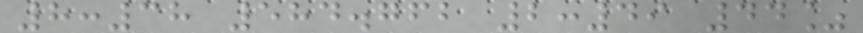8:38 584.762 2:49 44%
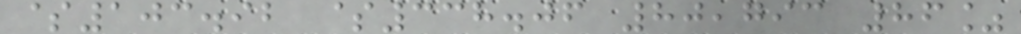$103.92 $338.06 80,793 86%
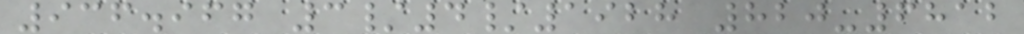936.967 3/4/1928 820-6812
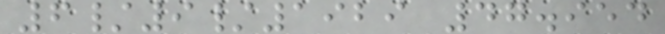6/9/1929 47.954
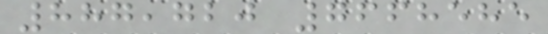887,720 7668585
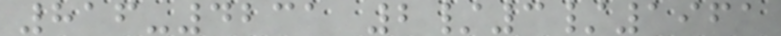816-4231 2/3/1961
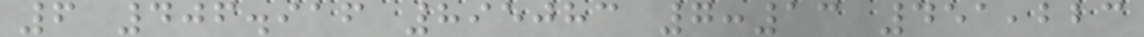6 406.916 895083 7:13 451,223
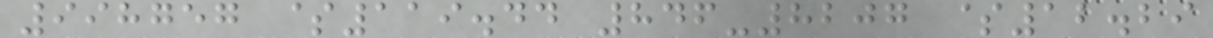998757 $119.44 846-8207 $12.29
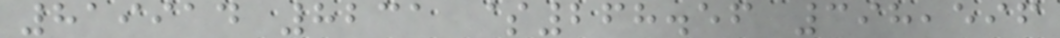819914 8231 $268.56 398,596
